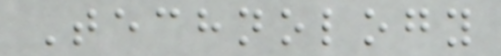Technology
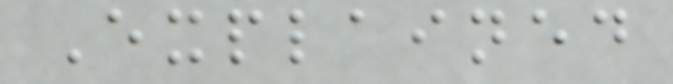Explained
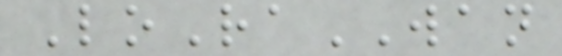LoRaWAN
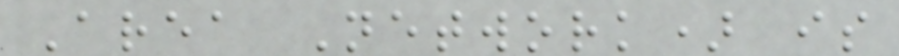Area Network) is
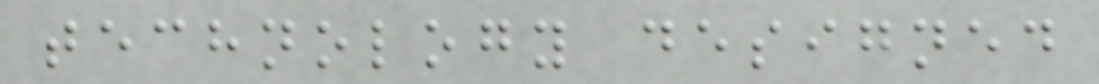technology designed
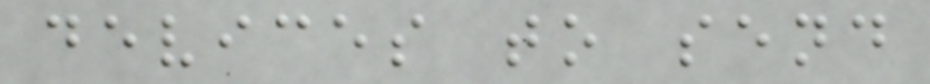devices to send
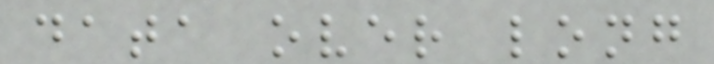data over long
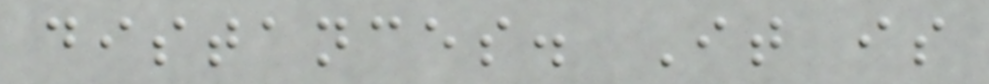distances. It is
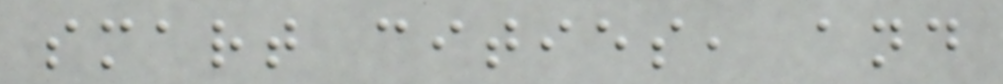smart cities, and
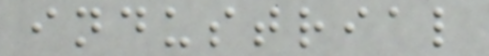industrial
